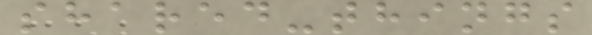shared-things
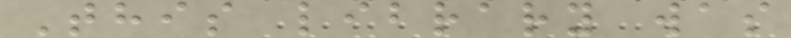This library was
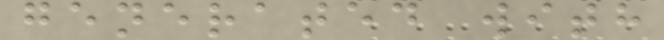generated with
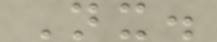Nx.
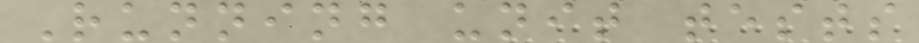Running unit tests
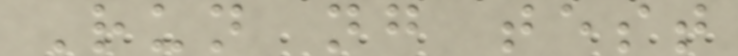Run ng test
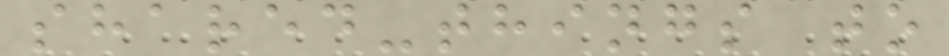shared-things to
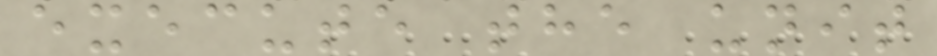execute the unit
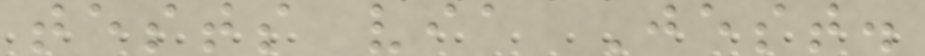tests via Jest.
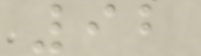92
